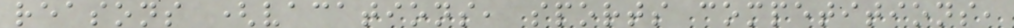reasons (vacations, sports competitions,
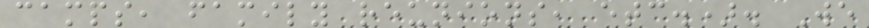camps, family reunions, etc.). We
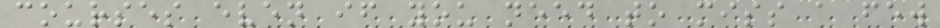courses even if you need to miss a few
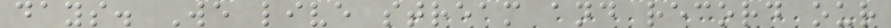days. We live stream and record our
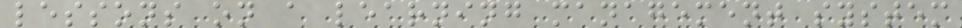lessons on a learning management system
